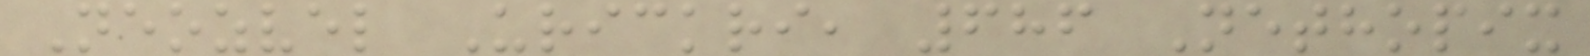Neozvel Urickri, 686 Nethopix
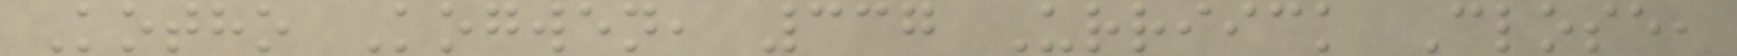Kotho Kogwen, 337 Urriick Close,
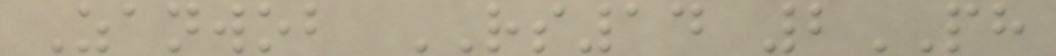Zanwob RS14 2PH
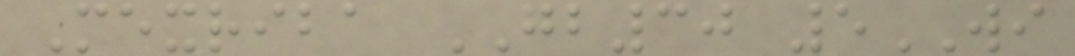Mexriba GB30 5WI
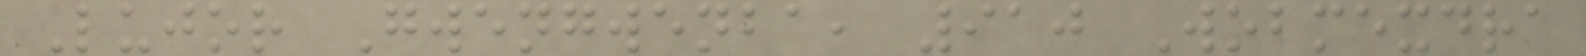Lujor Gwengwenba, 910 Wobmexdra
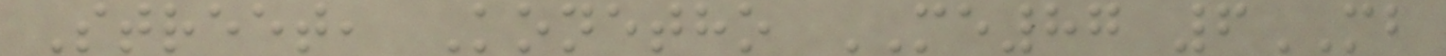Street, Konetho ME87 6MB
